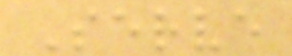Serve
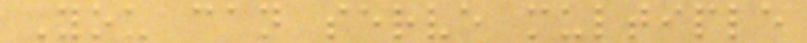You can serve multiple
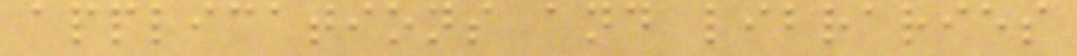applications and libraries
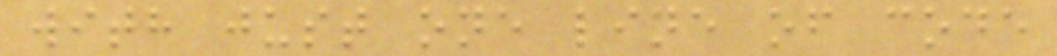with just one line of code
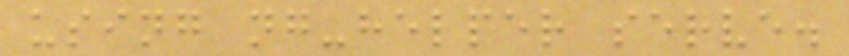using ng-helper serve.
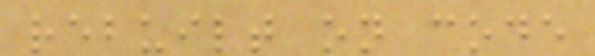rebuilt on code
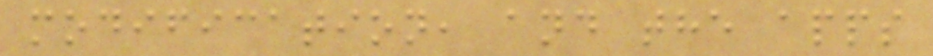modification, and the apps
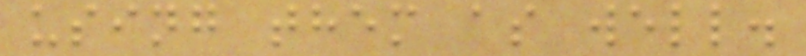using them as well.
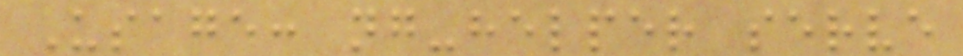Usage: ng-helper serve
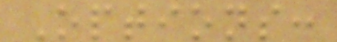Options:
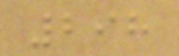298
